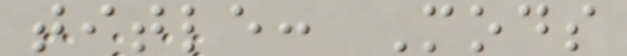title: Mods
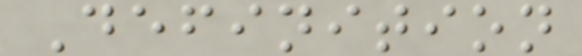Definition
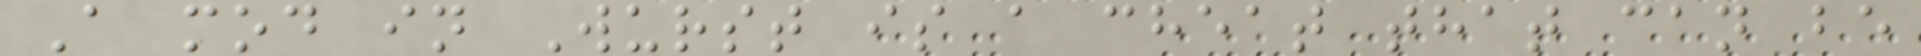A mod in Wurst is a cheat that can be
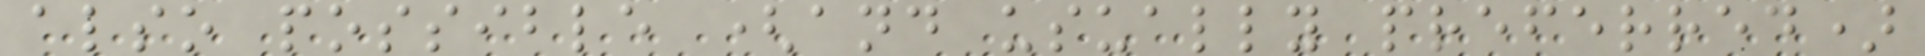also possible (and usually preferred)
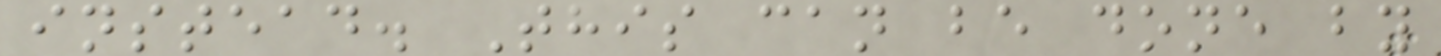instead. This can be done by
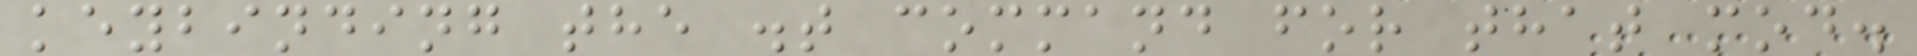keybinding the .t command for that mod.
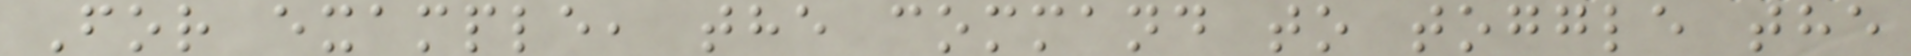For example, the command to toggle the
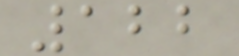122
